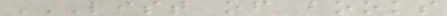LIST OF BOOKS
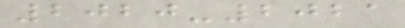2020-2021
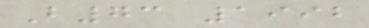B73 1992
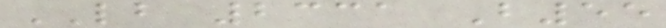LB 2331 B55
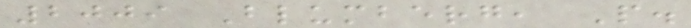2009 Blumberg, P.
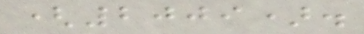(2009).
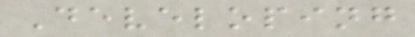Developing
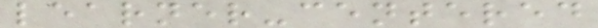learner-centered
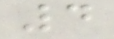4
